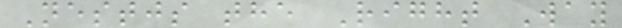Nestjs the Right Way
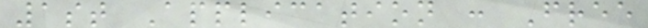1st Application : Free
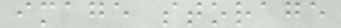image storage
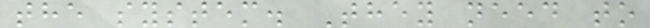the system. They need to
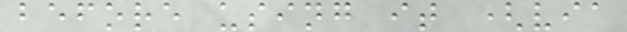before using it (via
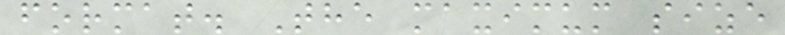format. The maximum size
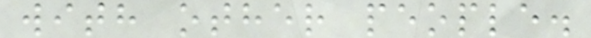with other people.
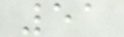51
